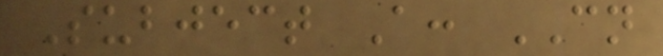Subject A: CN
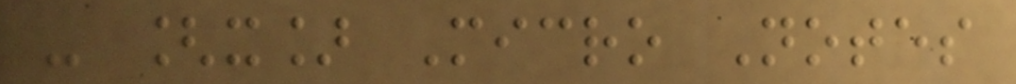- [x] Micro Notes
